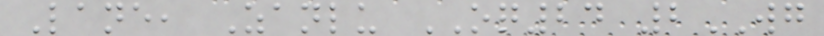Lane, Zanlu OQ24 2WG
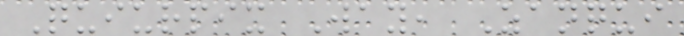Quiurpix Way, Zanqui
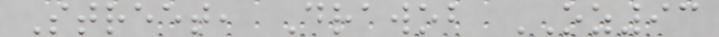Street, Drawob OZ93
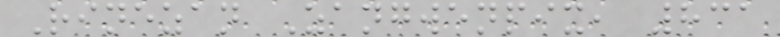Rinezan Zangwenpix, 831
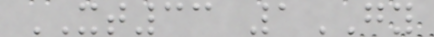XT33 1GY
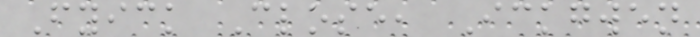Fyick Close, Ickgwen
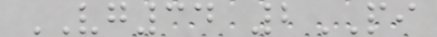VG34 2PI
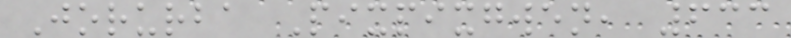Jorurba Pixpixgwen, 633
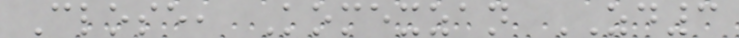Close, Komexzan ZD3
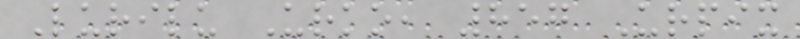Lurilu Urko, 857 Urpix
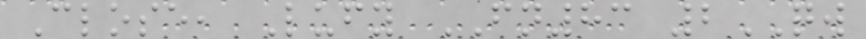Close, Lufy FN83 2QW
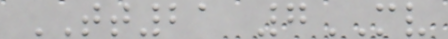TT21 7MV
